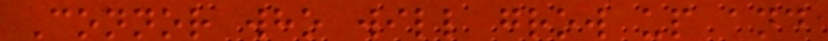Connor who will grow up and
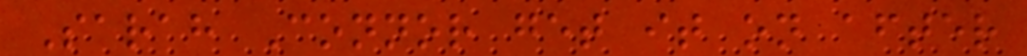Sarah Connor get it on after
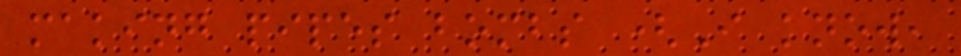making pipes bombs (I know,
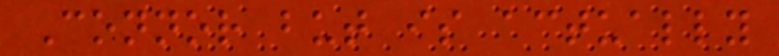Connor but is actually
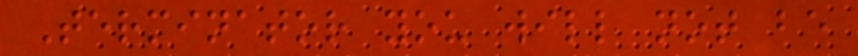Terminator you will not be
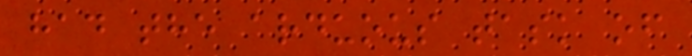had the arduous task of
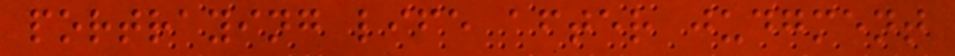portraying life after judgment
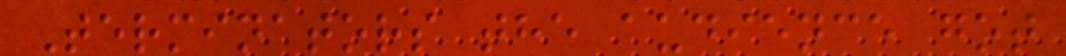Terminators the audience got
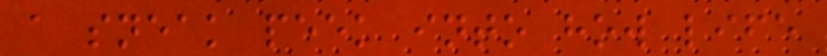a sneak peek into how life
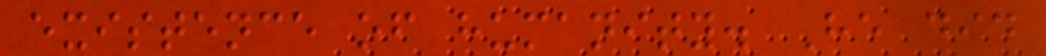existence of humanity. He did
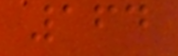164
